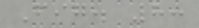Fig. 8:
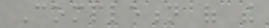Completion of the
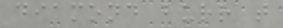diamond burr that
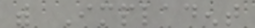with Impladent
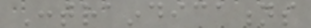Contraindications
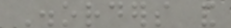Disorders and
